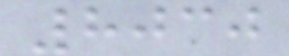8030
